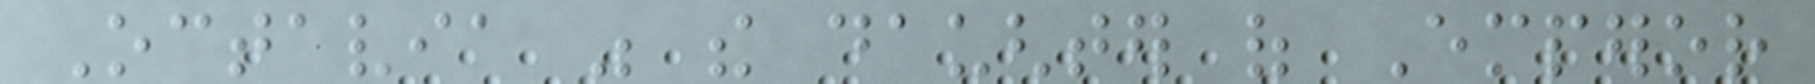Octavia was the daughter of Emperor
